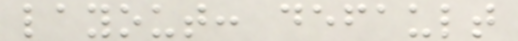layout: default
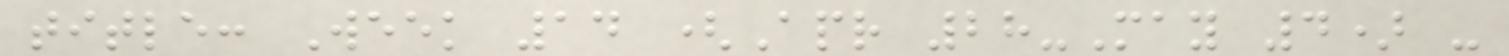title: Week 14 (Apr 28-May 4) -
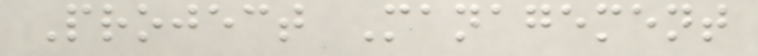Project Management
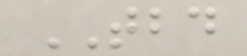TBD
